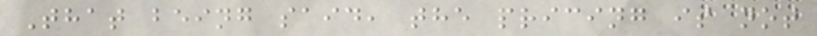That being said, the pricing is not
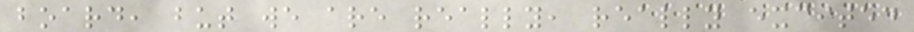board, but we are really, really excited
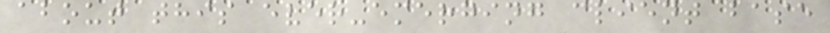about this ever-emerging client base
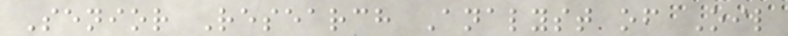Senior Research Analyst of Oil
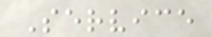Service
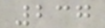237
